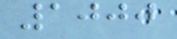1000
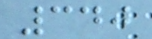340
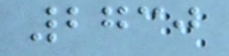2730
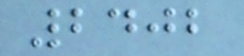2402
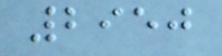2950
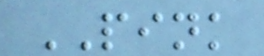PINK
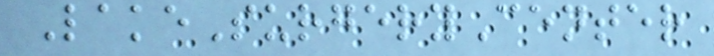LakeSurgeryCenter
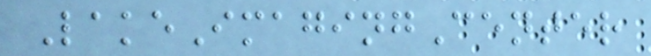LakeImagingCenter
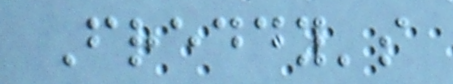Freddy's
